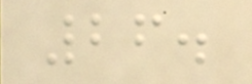26.
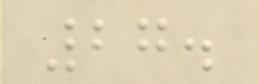27.
